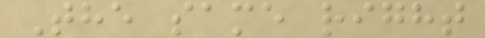The same right
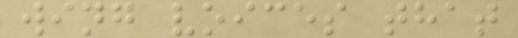wing voices that
